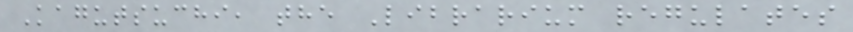Kagutsuchi, the Librarium regulates
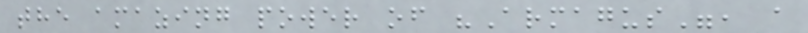the amazing power of "Armagus", a
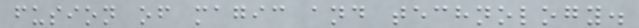fusion of magic and technology.
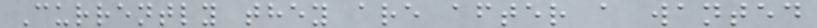Currently they are after a wanted
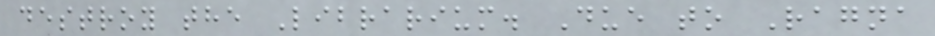destroy the Librarium. Due to Ragna
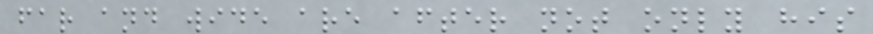far and wide are after not only his
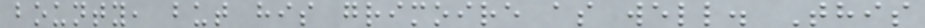bounty, but his grimoire as well. This
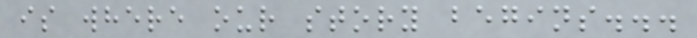is where our story begins...
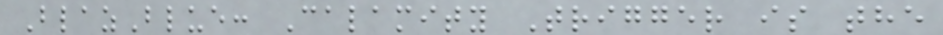BlazBlue: Calamity Trigger is the
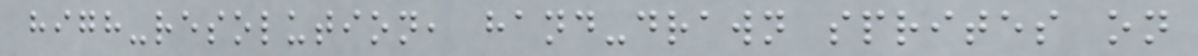high-resolution, hand-drawn sprites on
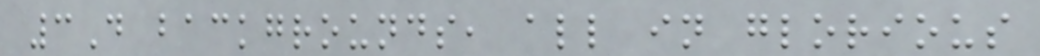3D backgrounds, all in glorious
